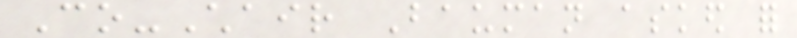Co-Chair Bauman asked for
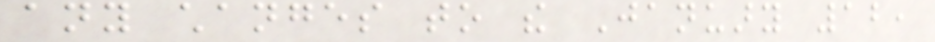any changes to the January 12,
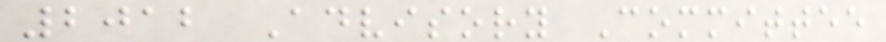2012 Advisory Committee
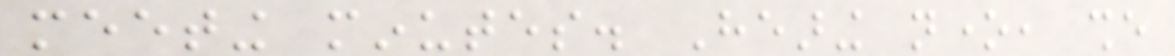meeting minutes. Hearing none, she
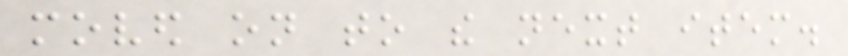moved on to the next item.
